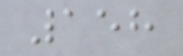158
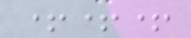+++
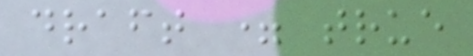draft = true
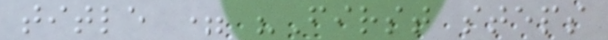title = "First steps
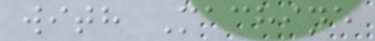with Machine
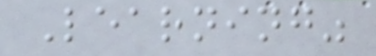Learning"
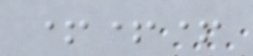+++
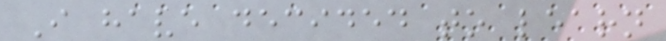I have decided to learn
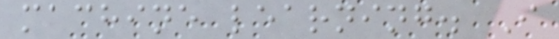machine learning. I
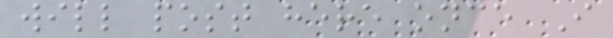will post here once I
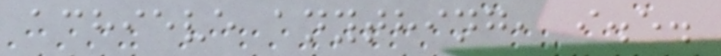achieve anything, i.e.
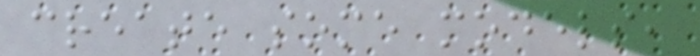create some models,
